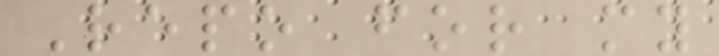Repo for my
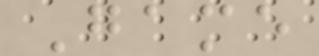Game
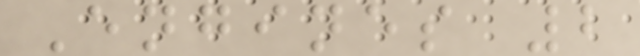Engines 2
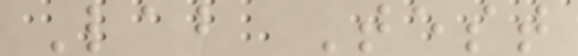Lab Test
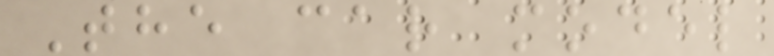The car model
